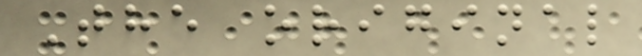The original
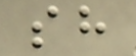sh
